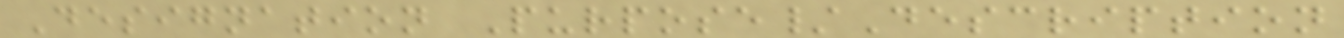Designation Purpose/Description
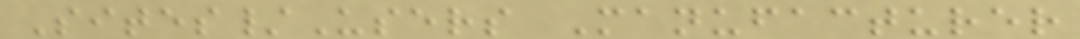Sites/Users Manufacturer
